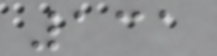131
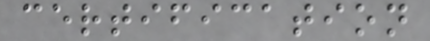certification
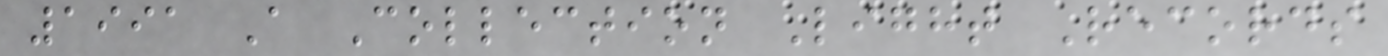1991 A Collection Light Records
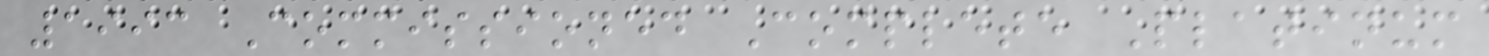1993 Commissioned Complete Platinum
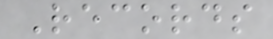Records
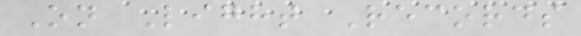On Light Records
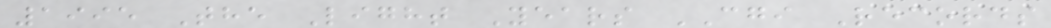1995 The Light Years CGI Records
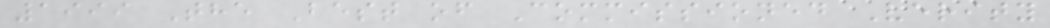1999 The Best of Commissioned Verity
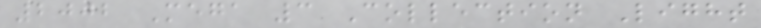2002 Mega 3 Collection Light
